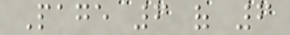Page 6 of 6
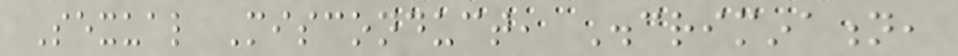Sexual Misconduct, Discrimination,
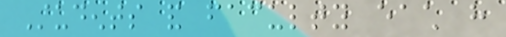Students and faculty each have
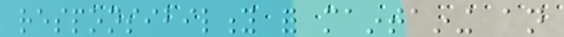responsibility for maintaining an
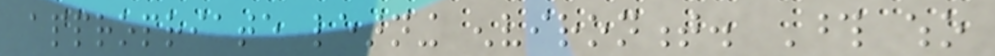appropriate learning environment. Those who
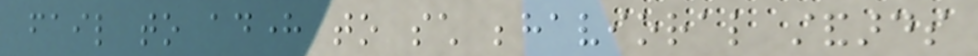fail to adhere to such behavioral standards
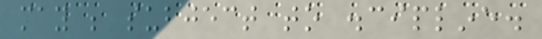may be subject to discipline.
